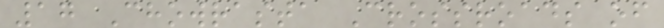17 Chowrasta Crossroads of
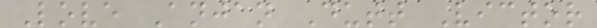Love Anjan Dutt Victor
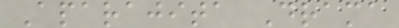Aparajita Drama
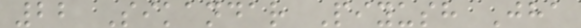22 Sikandar Piyush Jha
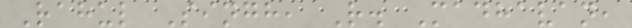Rahul Singh, R. Madhavan,
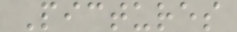Pictures
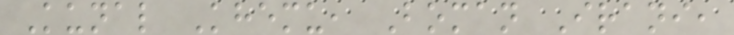Kunal Khemu, Boman Irani,
